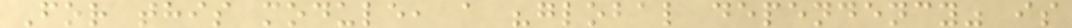For this module, a "global dependency" is
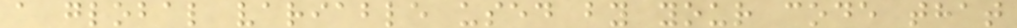a global variable used by your code that
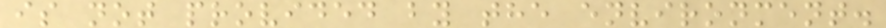is not provided by the environment.
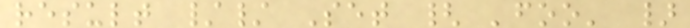result // Set { 'foo' }
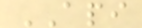API
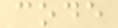code
